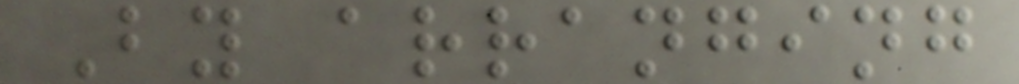By arranging
